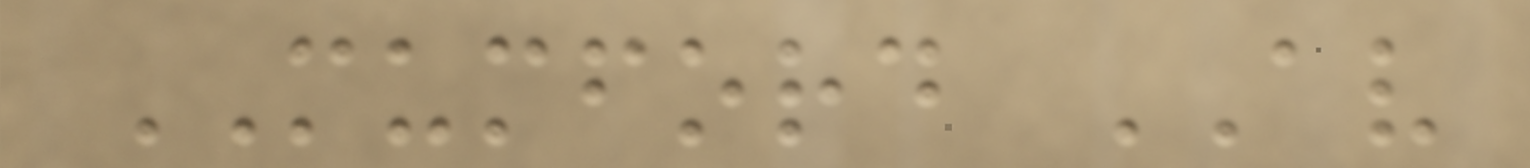MUMFORD AV
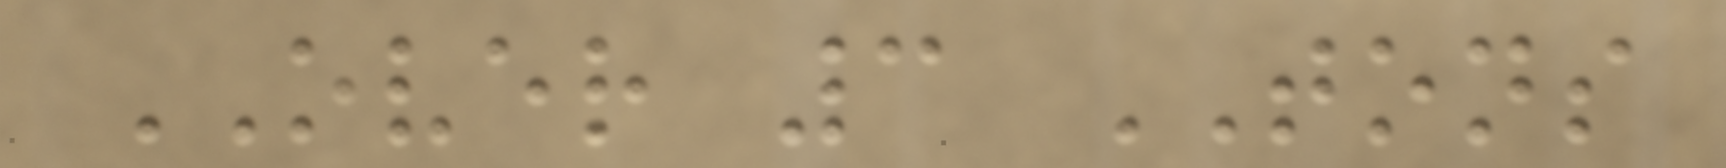OVER 3 TONS
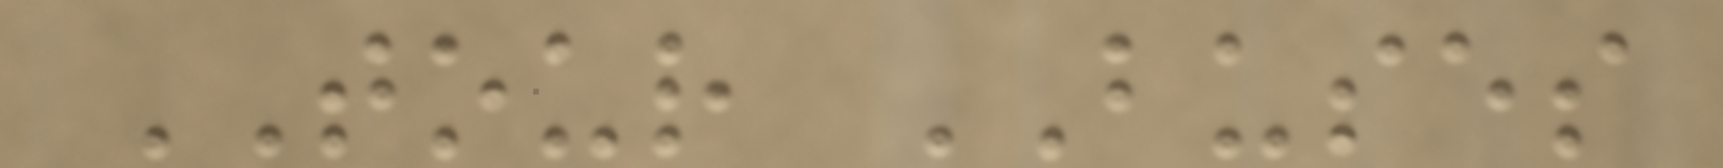TOUR BUSES
